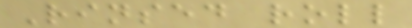Rinsed roll
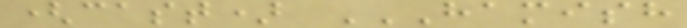(cast) HAMISH
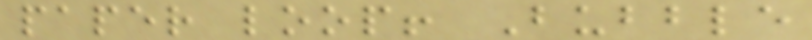paper loop! Bubble
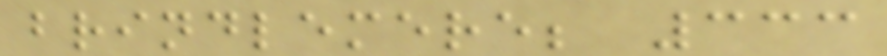brindlemere; 333
